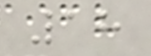18
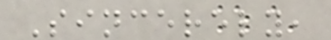Sincerely,
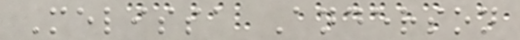Melissa Anderson
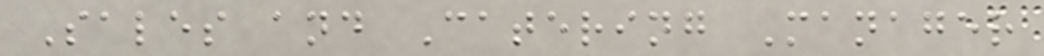Sales and Catering Manager
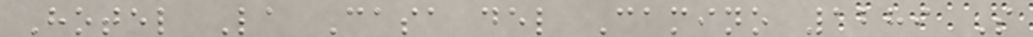Hotel La Casa del Camino 1289 S
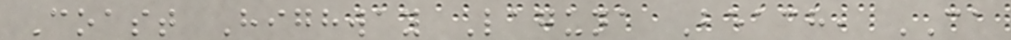Coast Highway Laguna Beach, CA
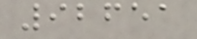92651
